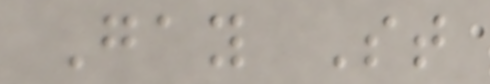Gay St
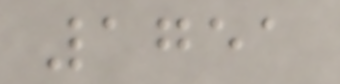1751
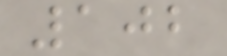102
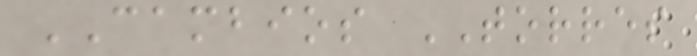CAMBIOS TORRES
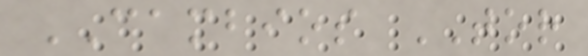CAMBIOS TOR
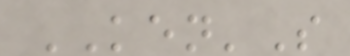KEN'S
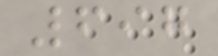697
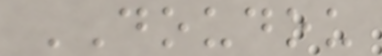DOUDOU
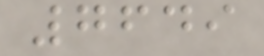7649
